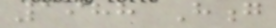1988 Hong
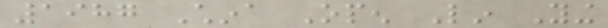1987 China Open Lin Ying
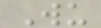Wu
